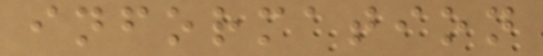information
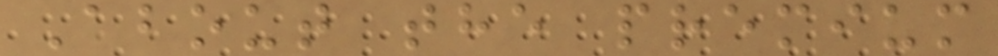About the premium
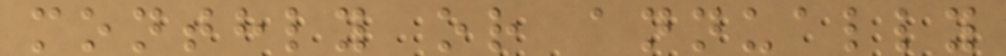monthly or annually
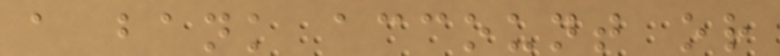a bank account or
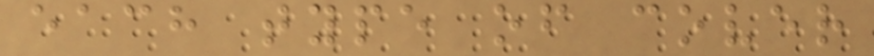each type of cover
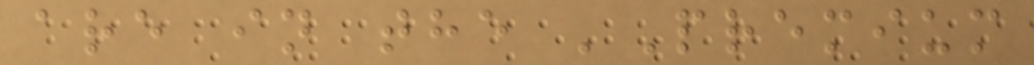are in the 'Premium
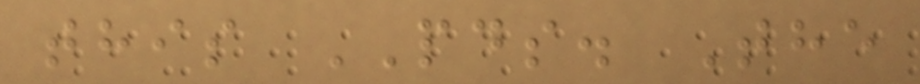this PDS. The
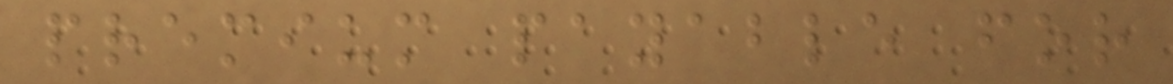premium payable for
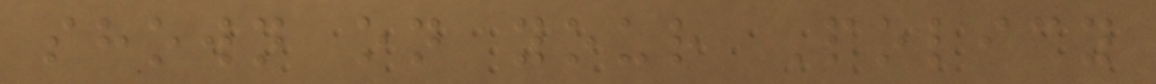shown on your Policy
